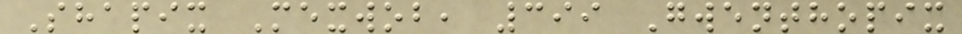Shapix Mexwob, 399 Gwenthopix
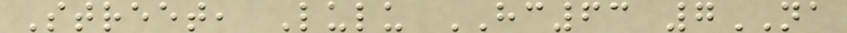Street, Lulu HC63 7NA
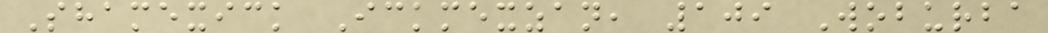Shamexick Ickmexzan, 109 Woburba
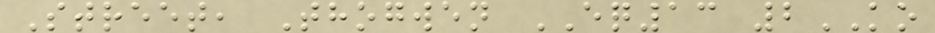Street, Thogwen EQ13 2KO
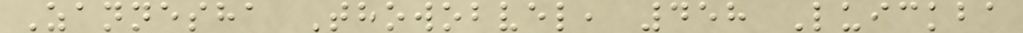Zannesha Thowobvel, 458 Luickba
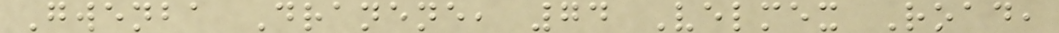Gwenba Dranene, 74 Velmex Road,
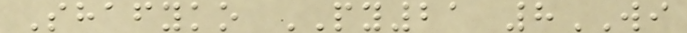Shafyko PY21 8WI
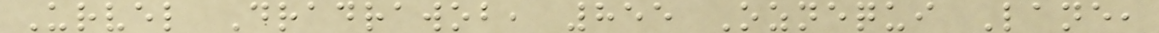Urvel Dradrawob, 855 Oznequi Lane,
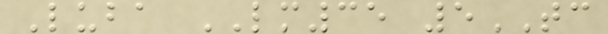Luba LM35 5TC
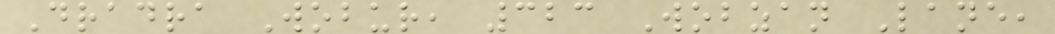Dradra Wobur, 323 Wobzan Lane,
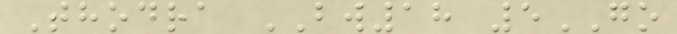Thodra BW18 5GO
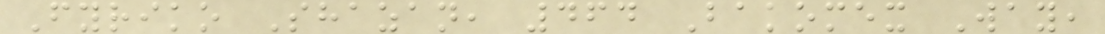Fyriko Shazan, 464 Bakomex Way,
